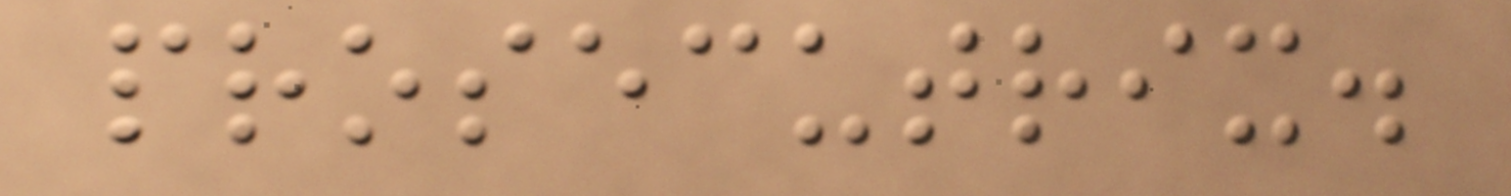prosecutrix.
